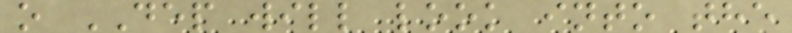o DEP will look into the
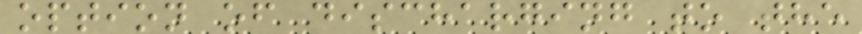option of discharging to the
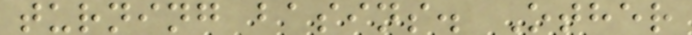turning basins. Other
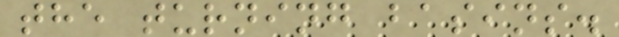the turning basins.
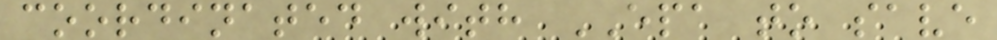coordinated with EPA to save
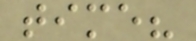time?
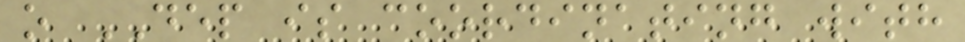o DEP is coordinating with
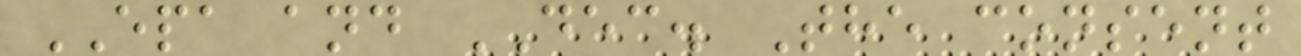EPA and DEC. The consent
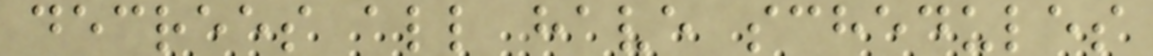decrees all have schedules
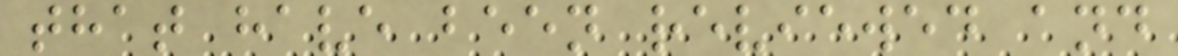that have been reviewed and
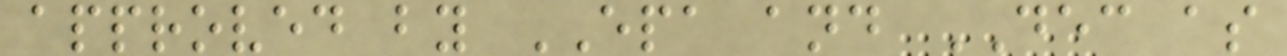approved by EPA and DEC as
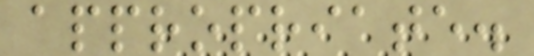appropriate.
